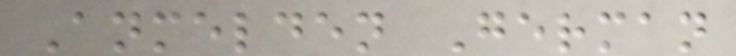Anmelden German
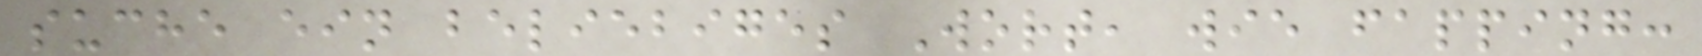suche ein beliebiges Wort, wie fapping:
